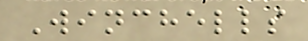Winchells
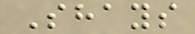Shays
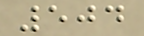504
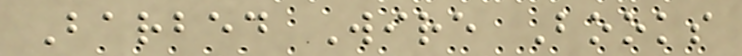Barbed Wire Books
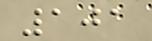101
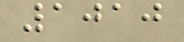1010
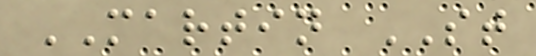MARTIN ST
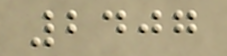2407
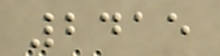2415
